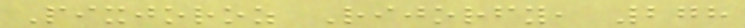Pixjoroz Rijorfy, 278
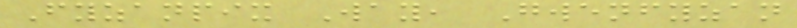Fyzanpix Way, Gwenfyzan
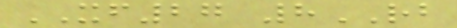XF27 8RB
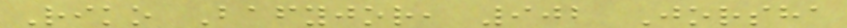Riko Bafyjor, 902 Jorsha
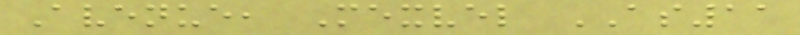Avenue, Mexvel AS11
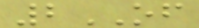2OF
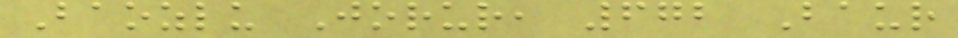Baozlu Jorur, 672 Baur
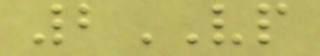2VP
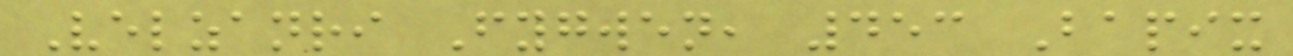Velzanri Fygwen, 453 Bapix
